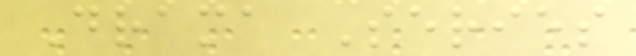Drama Series
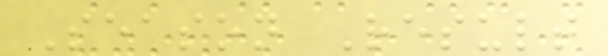Season Result
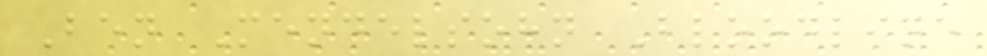Ben Mendelsohn Bloodline
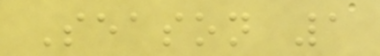Season 1
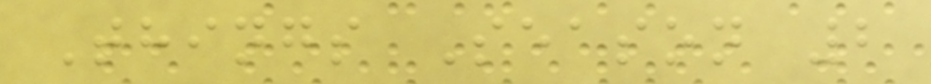Things Season 2
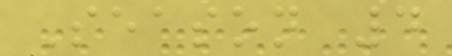Season 4
